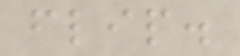flip.
